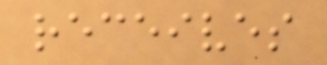receives
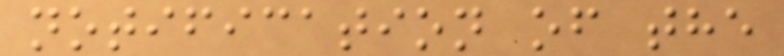notification of the
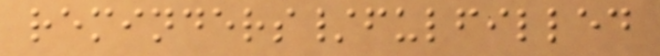reminders/fulfilled
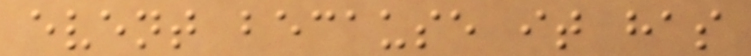event because it has
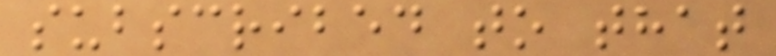subscribed to that
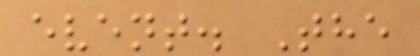event. The
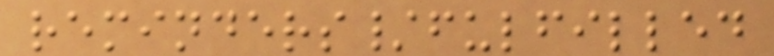reminders/fulfilled
